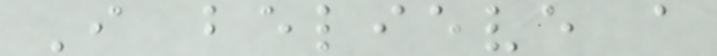I believe a
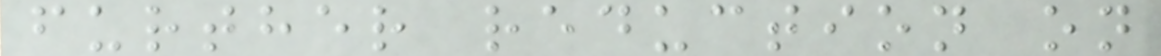further reduction on
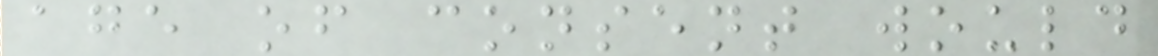age of consent would
